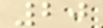20
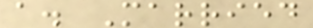a. Married
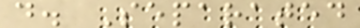d. Separated
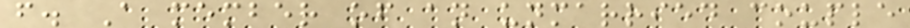f. A member of an unmarried couple
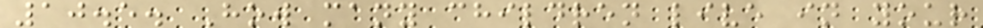10.5. How many children live in your
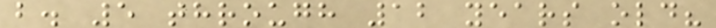b. 5 through 12 years old?
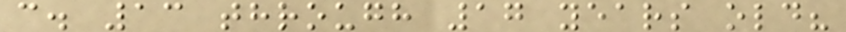c. 13 through 17 years old?
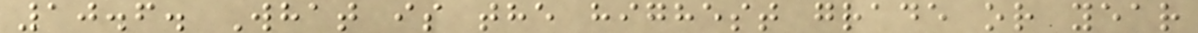10.6. What is the highest grade or year
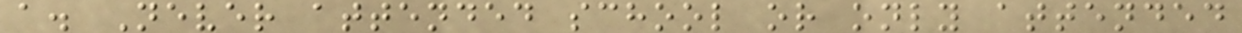a. Never attended school or only attended
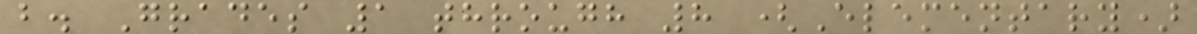b. Grades 1 through 8 (Elementary)
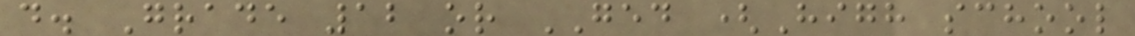d. Grade 12 or GED (High school
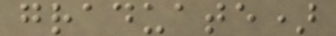graduate)
